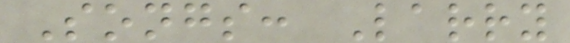Songs: Larry
